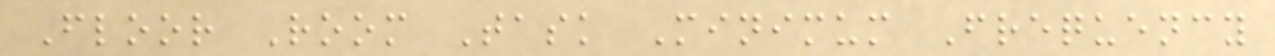Floor Room Task Minimum Frequency
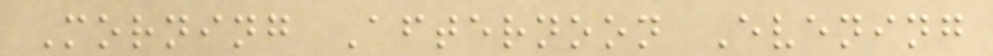Morning Afternoon Evening
